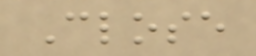Close
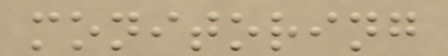monitoring
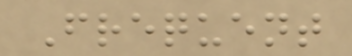Frequent
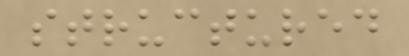structured
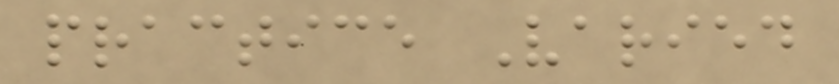practice Varied
